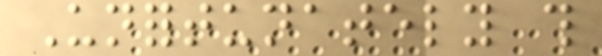Unfortunately this
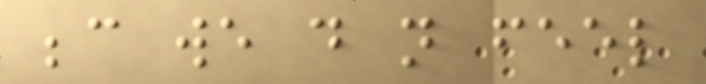because we do not feel
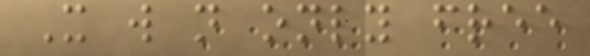It will not only free
